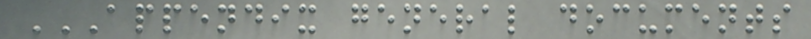APPENDIX GENERAL DOCUMENTS
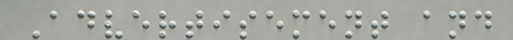Advertisement and
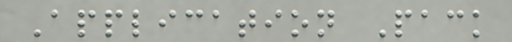Application Pack
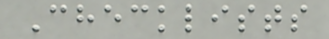Checklists
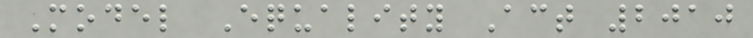Model Equality Act 2010
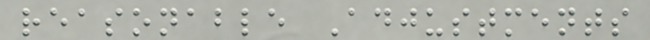reasonable Adjustments
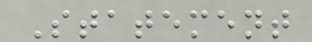Statement
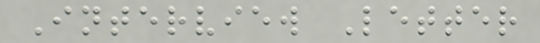Interview Letter
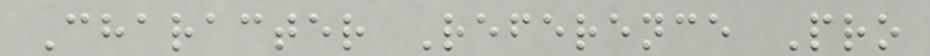Character Reference Pro
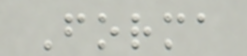Forma
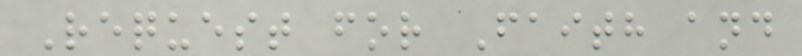Request for Faith and
